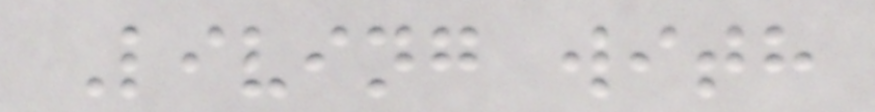Living with
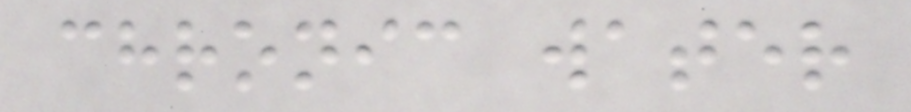chronic water
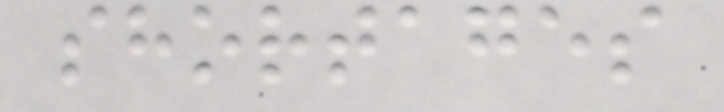shortages
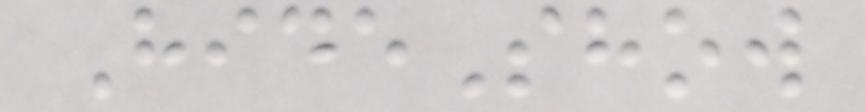HideShow
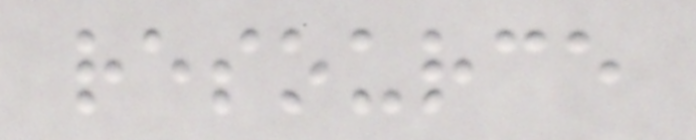resource
